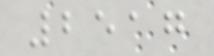2517
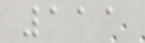111
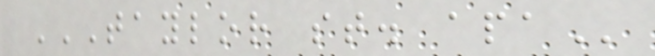TAYLOR ST. APA
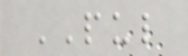PUL
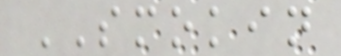SMOKIN
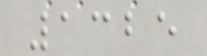1325
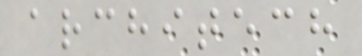architech
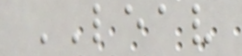LEAV
